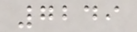7249
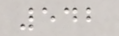542
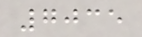7035
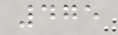475
